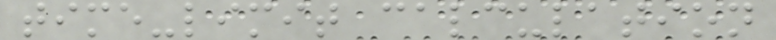time-limit calculation
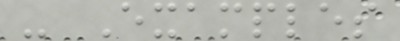- Examples
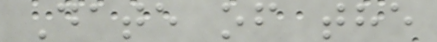Date of the
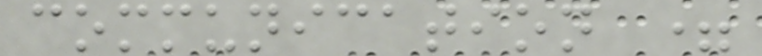communication =
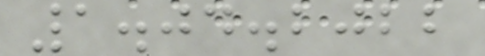1.04.2022
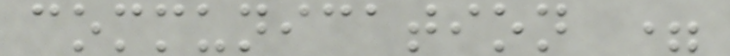communication =
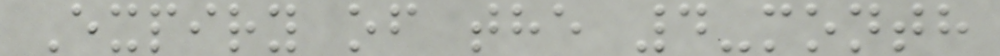Expiry of the 4-month
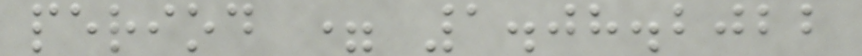period = 1.08.2022
